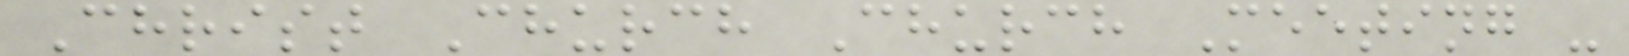Christ Church Church Meeting -
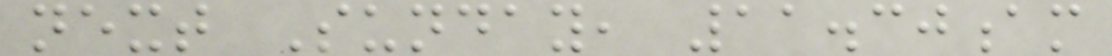next Sunday, 11.30am
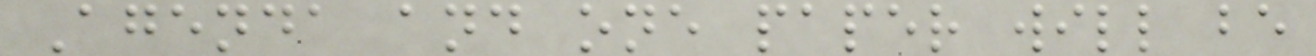Agenda and one paper will be
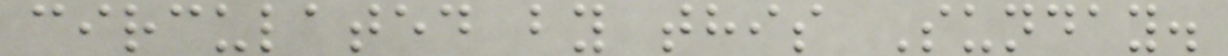circulated by this Sunday.
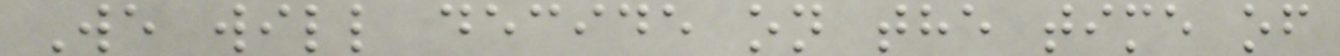We will decide on the time of
